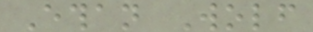Ethan Wolf
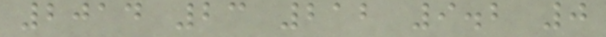2014 23 212 9.2 0
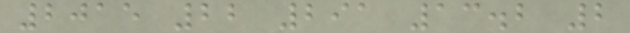2015 22 291 13.2 2
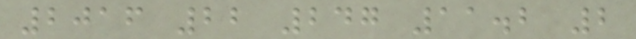2016 22 247 11.2 2
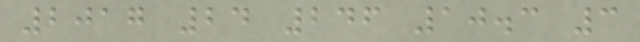2017 24 246 10.3 3
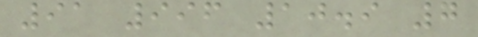91 996 10.9 7
